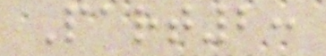Part2:
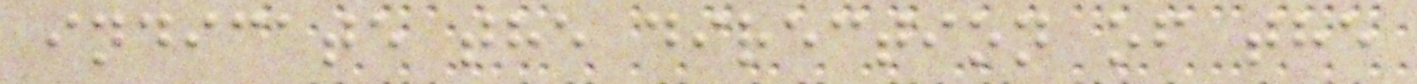indicate the direction of the
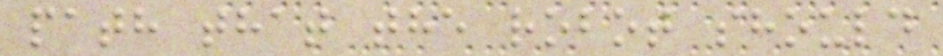path that the robot should
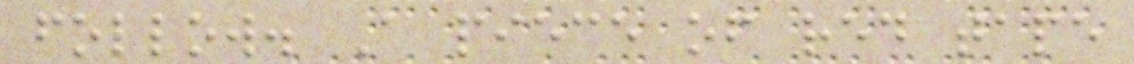follow. A piece of red tape
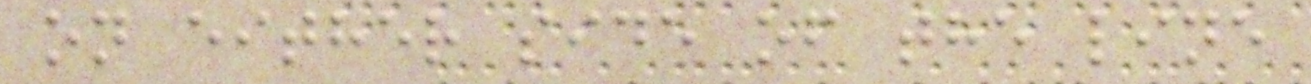on either side of the line
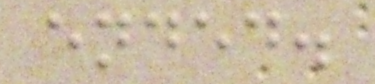ended.
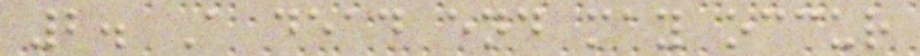2. A dead end may occur
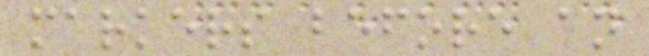markers before an
